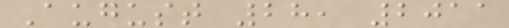August 28, 2011
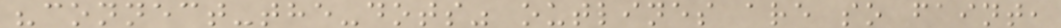"connect-the-dots" outlines are so faint,
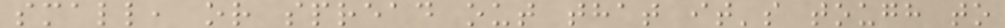small, or spread out that it's tough to
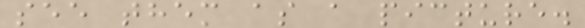see them as a picture.
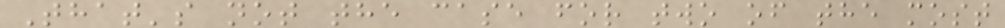That's not the case for two of the most
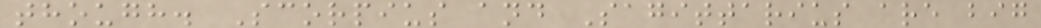though. Scorpius and Sagittarius are big
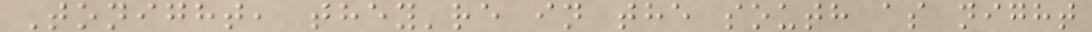Tonight, they're in the south as night
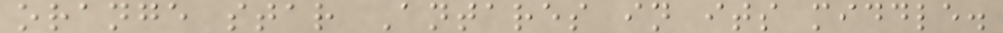orange star Antares in its middle.
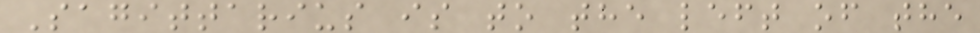Sagittarius is to the left of the
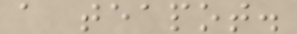a teapot.
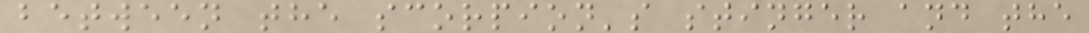between the scorpion's stinger and the
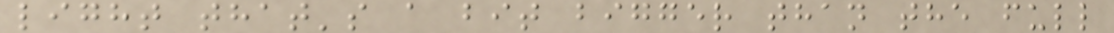light that's a bit bigger than the full
